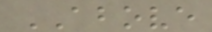ABOVE
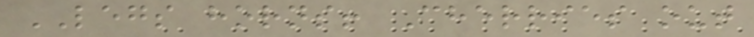LEGS horns! Cherries out
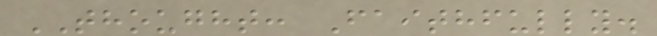THOUGHT: Faithfully.
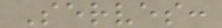Serves:
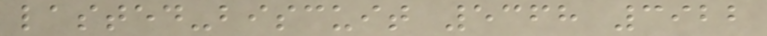lasted-biscuit 5368 3922
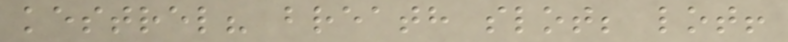kestrel? breath slot; lot!
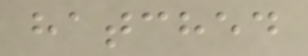hatched
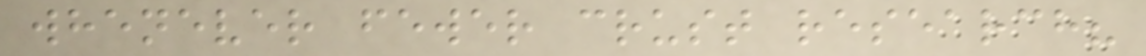whenever fewer crust research?
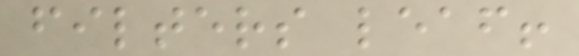filters leaf!
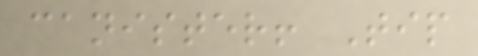canister! Tip
